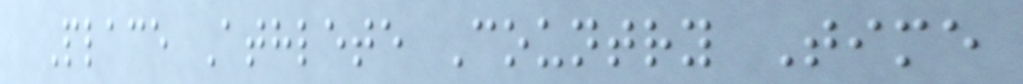Place Athlete Country Time
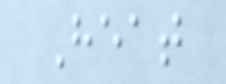Heat
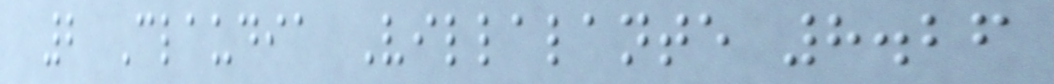2 Claudia Villalante 8.26
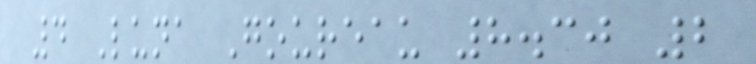4 Luna Goureau 8.30 2
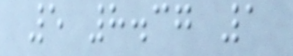5 8.37 1
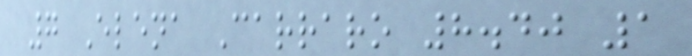7 Elena Carraro 8.40 1
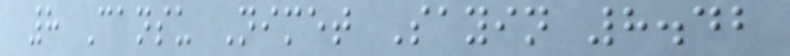8 Cansu Nimet Sayin 8.42
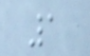1
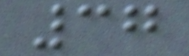37
